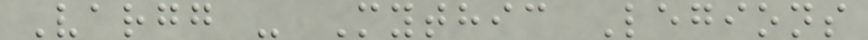Vargg - Mythic Legions
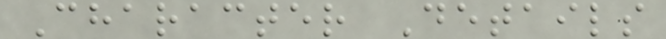Character Details
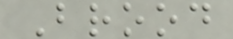Brood
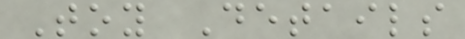Toy Details
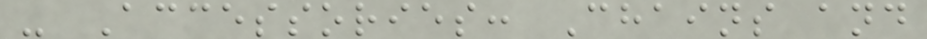- Accessories: Chains and
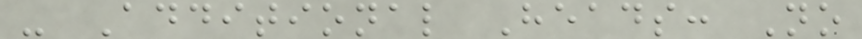- Additional Heads: No
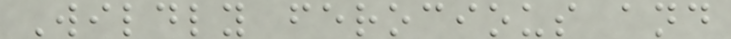Wildly ferocious and
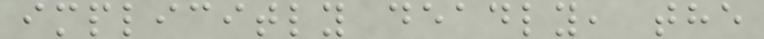implicitly deadly, the
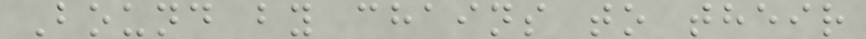Bound by chains to their
